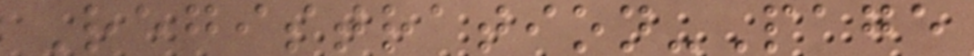Registration-Page
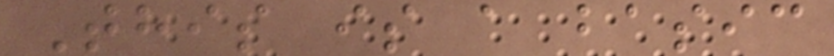This is a basic
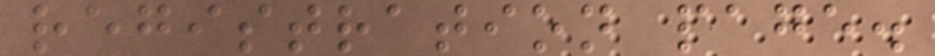registration page.
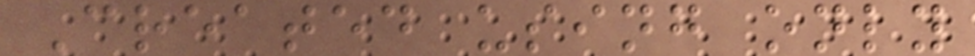Created using only
